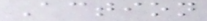Action
